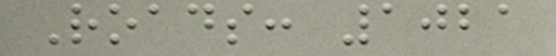Roads: 1021
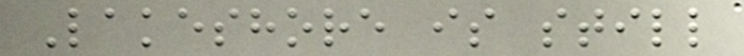Lakeshore is still
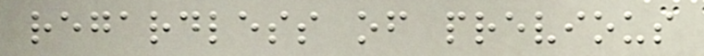regardless of previous
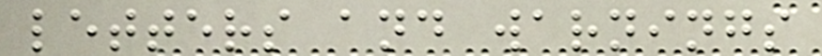letters and warnings
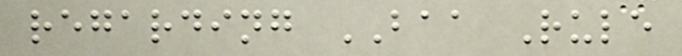regarding BAA Rule
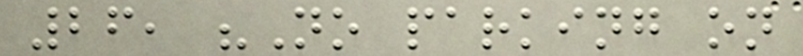26, "No parking on
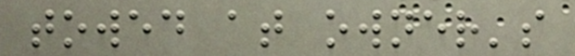towed at owner's
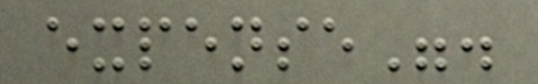expense".
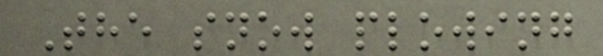The snow plowing
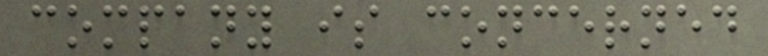company is concerned
